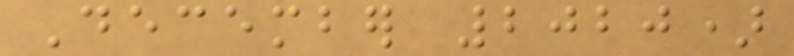December 2020)
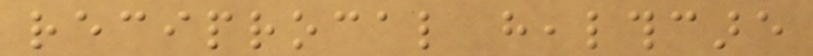reciprocal healthcare
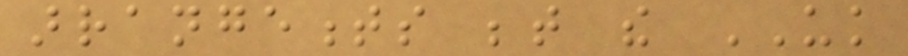arrangements between the UK
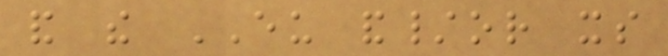and the EU and/or its
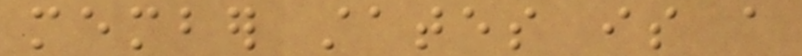member states is a
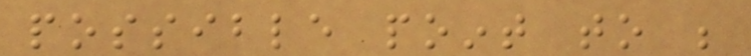possible point to be
